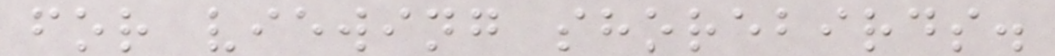for viewing shorebirds.
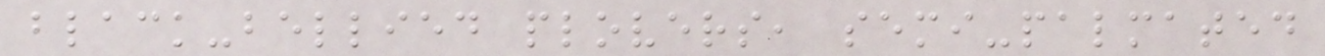black-bellied plovers, semi-palmated
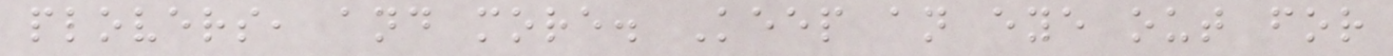plovers, and more. Keep an eye out for
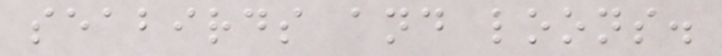seabirds and loons.
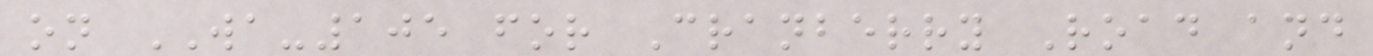on WA-105 for Cranberry Road and
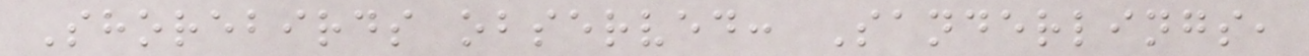Shorebirds observed: Sanderlings,
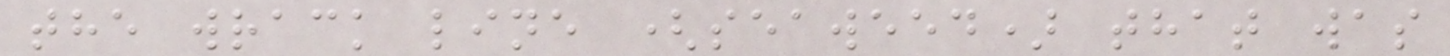the wrack line (seaweed) that was
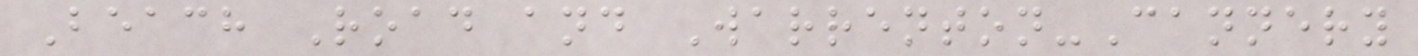Beach Road and Warrenton-Cannery
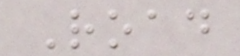Road
